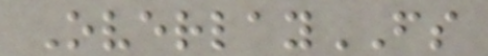OverlayFS
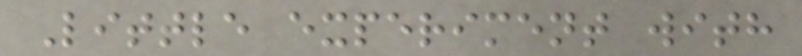Little experiment with
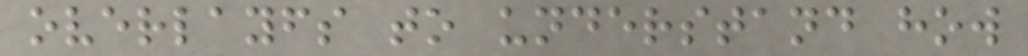overlayfs to understand how
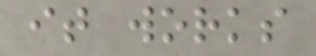it works
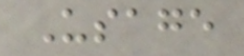Usage
